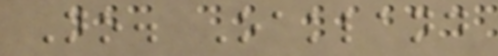No. Oakland
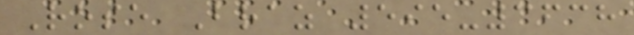Rose Braz 595-3638
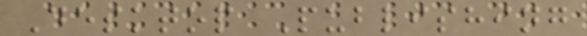Desktop Publishing
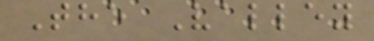The Valley
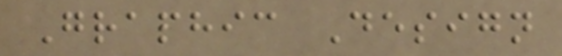Graphic Design
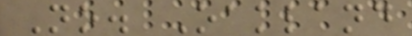No. Oakland
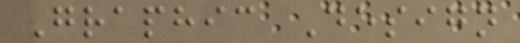Graphic Design
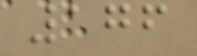176
